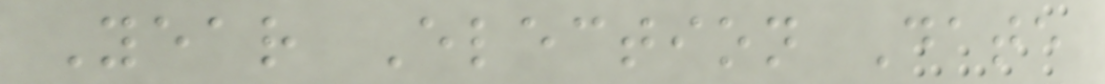Year Election Date
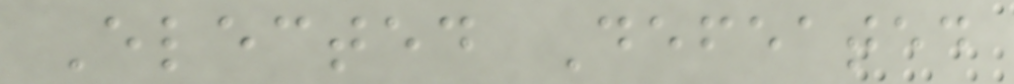Elected Defeated
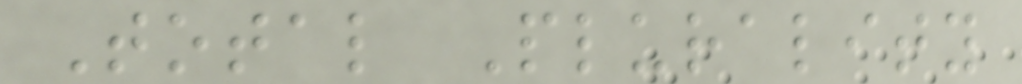Total Plurality
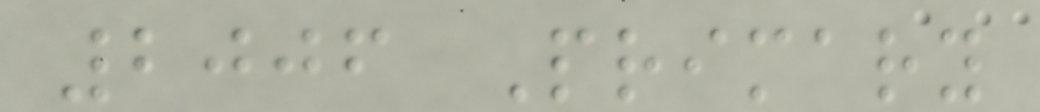2006 Primary
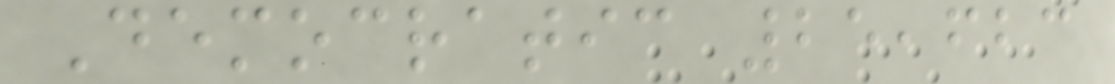Democratic 25,623
